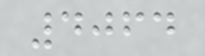4064
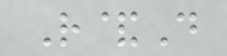R&D
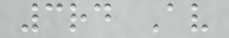3rd Av
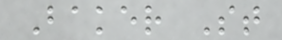Baker St
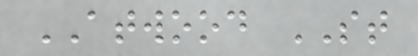ATWOOD ST
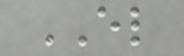EL
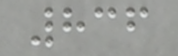836
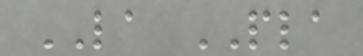LA PLA
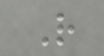R
